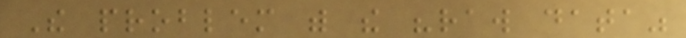The problem with the "raw data"
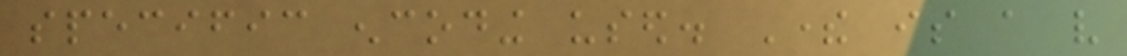specific encoding used. There is a very
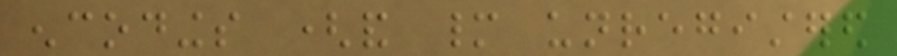encodings (and many unregistered
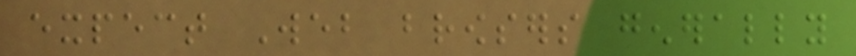expect Web browsers generally
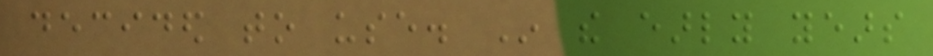decided to use. In the early years
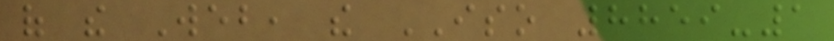of the Web, the ISO 8859-1
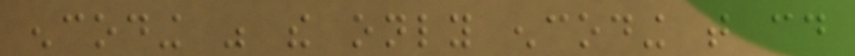encoding was the only encoding that could
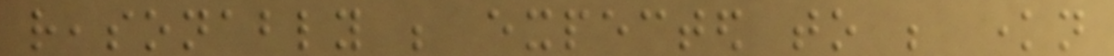reasonably be expected to be known
